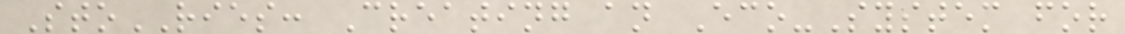StoRIES: Creating an Eco-System for
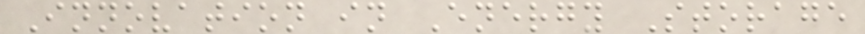Innovation in Energy Storage
